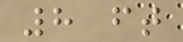8 ft
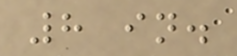8 in.
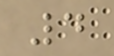4
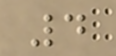4
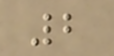2
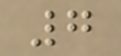7
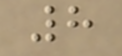8
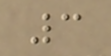3
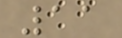11
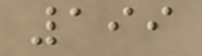199
